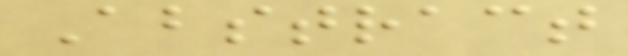Abstract
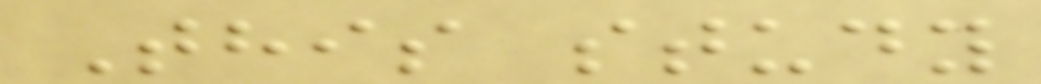This study
